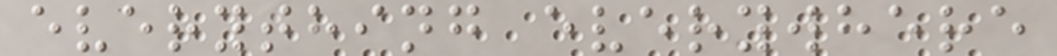everything everywhere
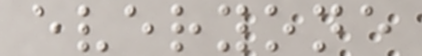everyone
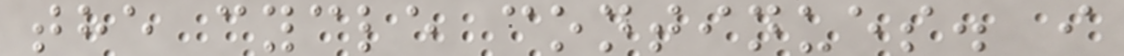the cycle continues. i
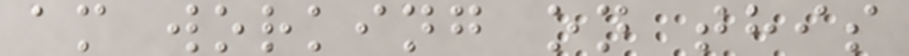am working on this
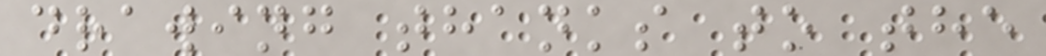drawing thanks to the
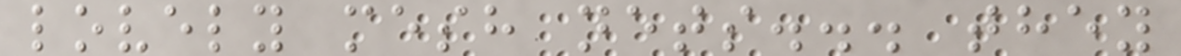lovely mesh nets... they
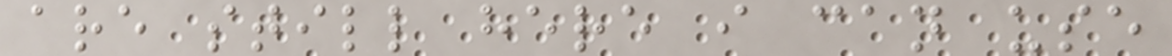are still here i can use
